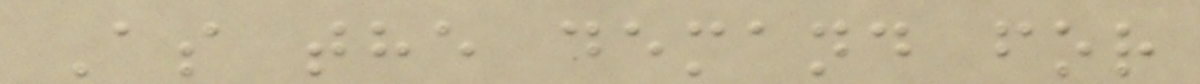As the demand for
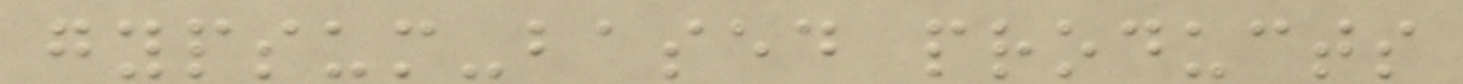gypsum-based products
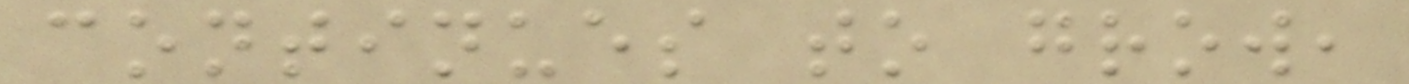continues to grow,
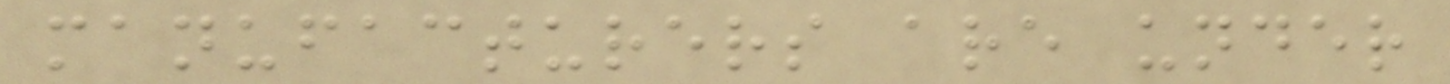manufacturers are under
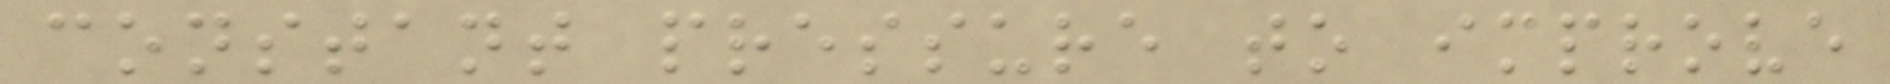constant pressure to improve
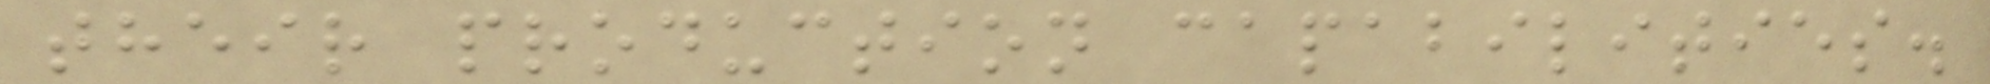their production capabilities.
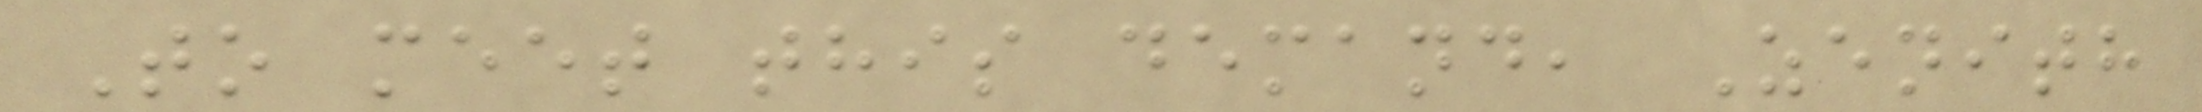To meet this demand, Zenith
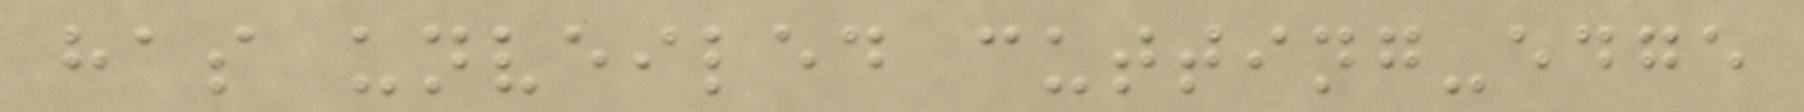has unveiled cutting-edge
